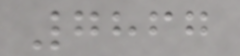7867
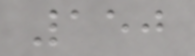150
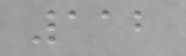112
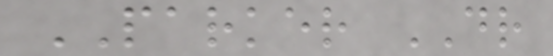PARKER DR
